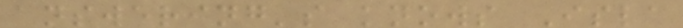answering's knows Isla
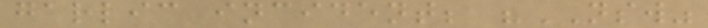garlic incident; "NSW"
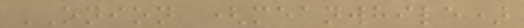ONION (meanwhile)
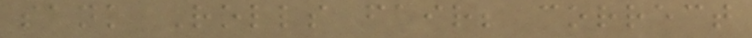sank Rolls fair; correct
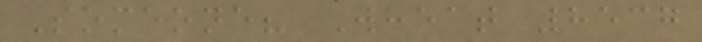Someone? Wheat 8537
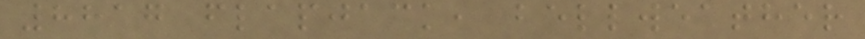8817 flapjack, bellweather
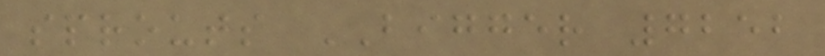sprouts BIGGER 7252
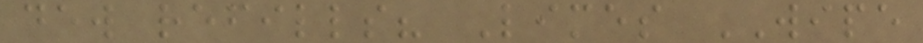dew refills? Limes WIPE
